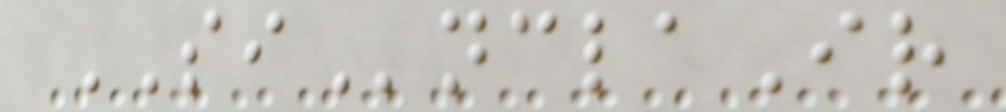SInclaIr
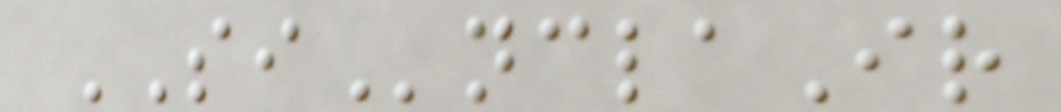SInclaIr
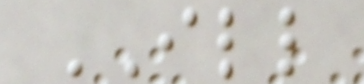ILL
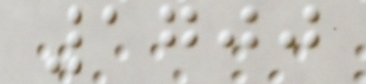1700
